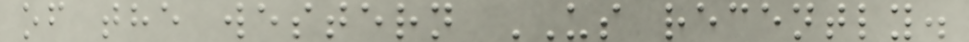of the western US recently.
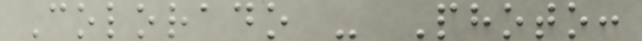Colorado - Photo:
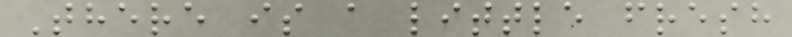There is a little fresh
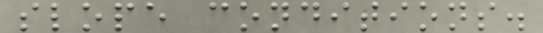slope conditions.
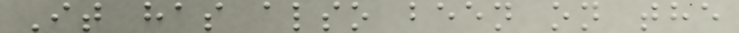It has also been on the
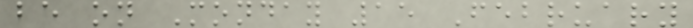be on Monday 15 February
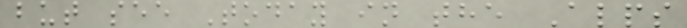but see Today in the Alps
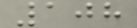108
